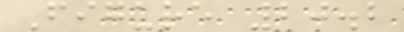Figure 20.2
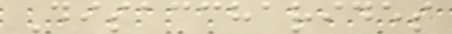Disaccharides
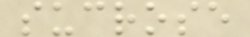sucrose
